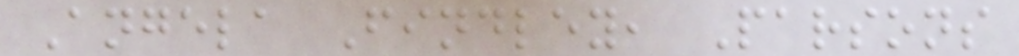Angela Findley, Parsons
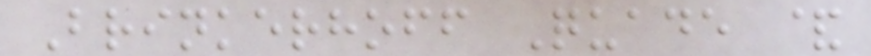Brinkerhoff Quade &
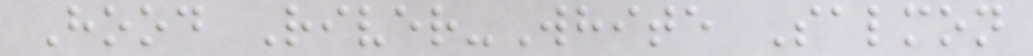Hood River-White Salmon
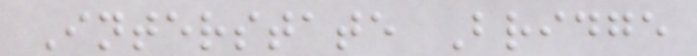Interstate Bridge
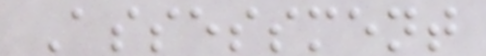Assessment
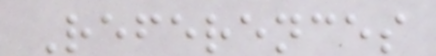References
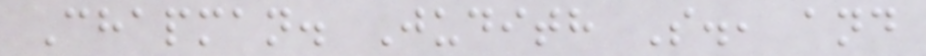Chapman. Judith S., and
